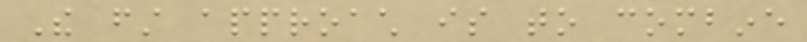The first approach is to combine
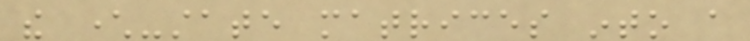the character-state matrices into a
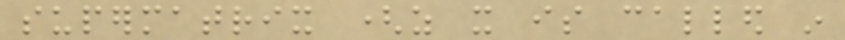supermatrix (as it is called in
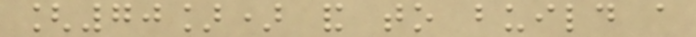[70]) and to build a
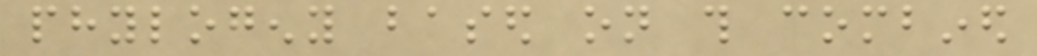phylogeny based on this combined
